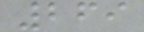269
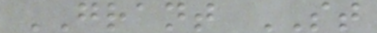GRANT ST
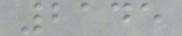2145
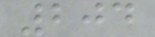204
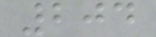204
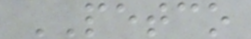PETCO
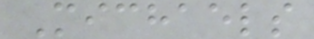Michaels
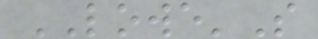LOWE'S
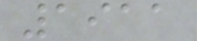1911
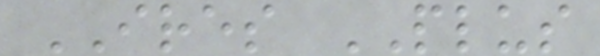IRES PLUS
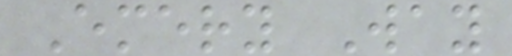Emery Way
